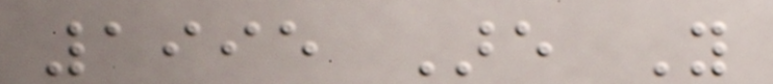1995 Are You
